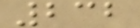232
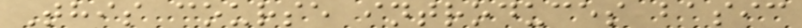This course introduces basic
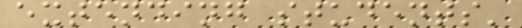extending students'
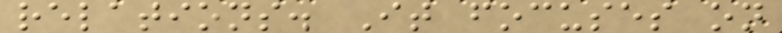relations. It focuses on
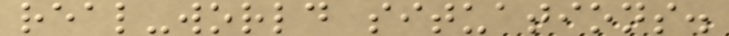real-world situations.
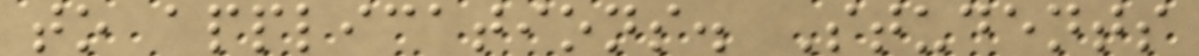to applications. Students
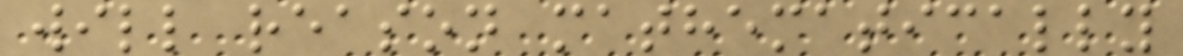will reason mathematically
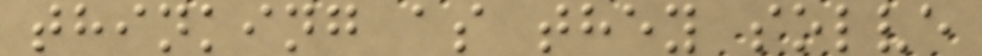thinking as they solve
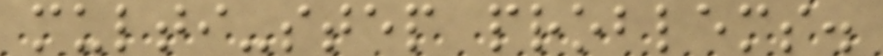multi-step problems.
